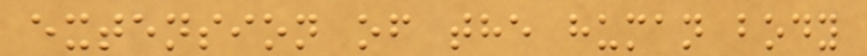extension of the human body
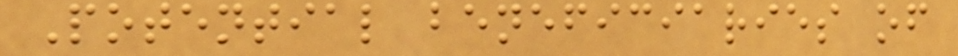Potential beneficiaries of
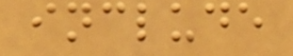include
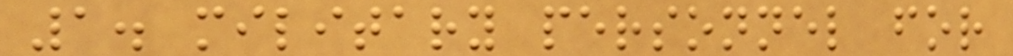1. military personnel for
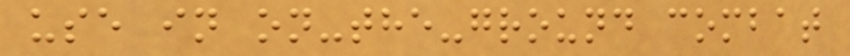use in on-the-ground combat
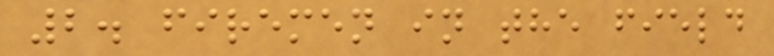2. firemen in the field
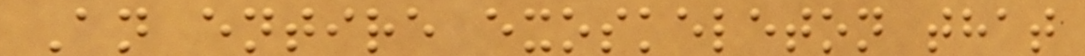An entire exoskeleton that
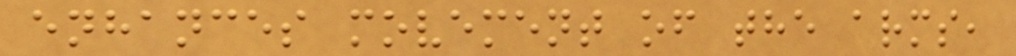enhances movement of the arms,
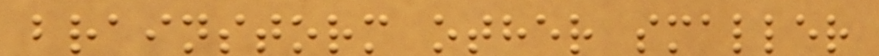brainstorm other smaller
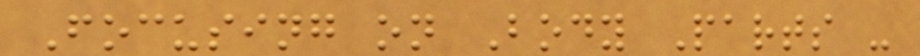Focusing on Body Parts -
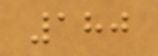180
